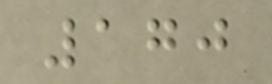170
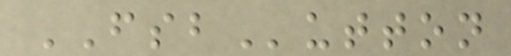FSButton
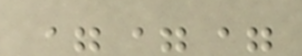===
